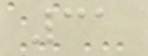31
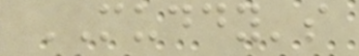MUDDY's
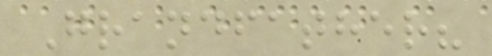Grandfather?
